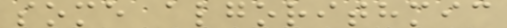some algorithmic
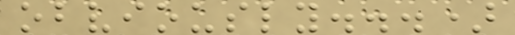obviously...)
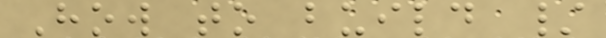How to build /
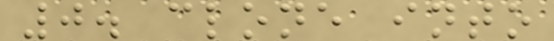0. clone into
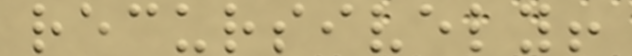recursively!
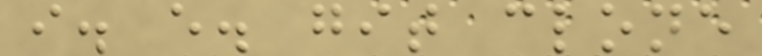i. e. git clone
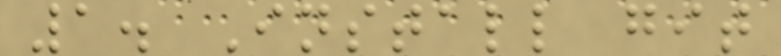1. Install git
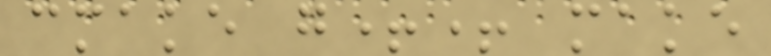cmake g++ make
